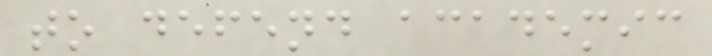to defend academic
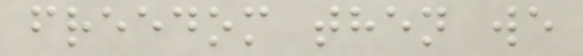freedom then we
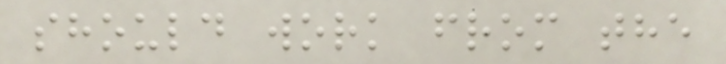should work from the
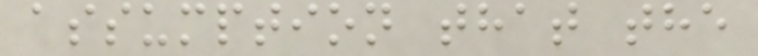assumption that the
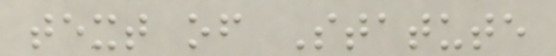text of Statute
